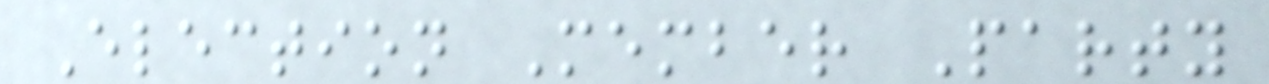Election Member Party
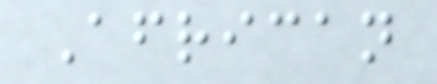African
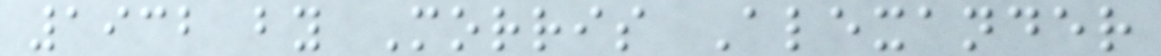1932 by Morris Alexander
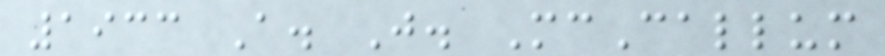1933 A. J. McCallum
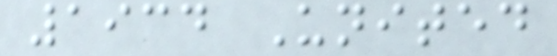1934 United
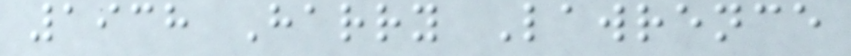1938 Harry Lawrence
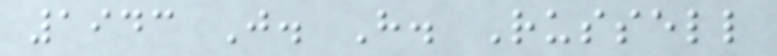1943 J. H. Russell
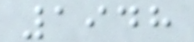1948
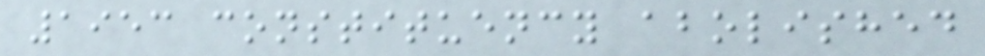1953 constituency abolished
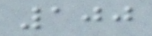100
